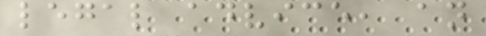legal advice, an
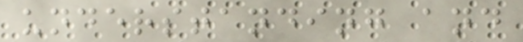understanding and
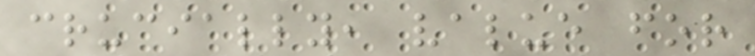crucially, value for
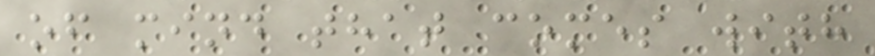of mind that comes with
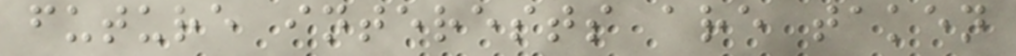future interests are taken
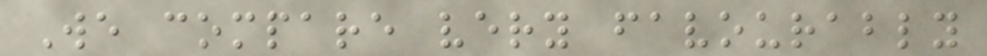We compare very favourably
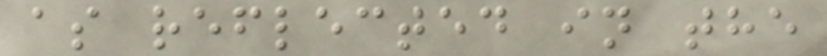as reflected in the
